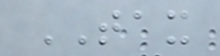TAX
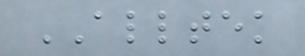ALLTEK
